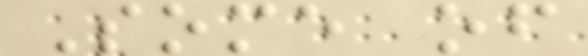Some of
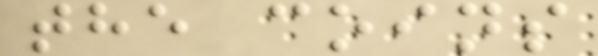the coins
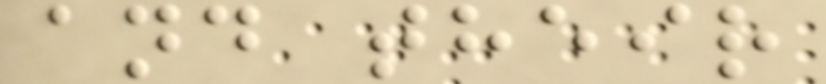and their
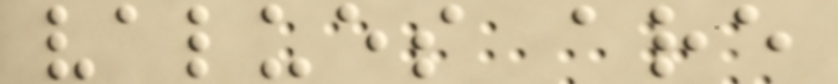values are
